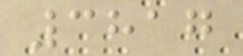3817
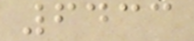6433
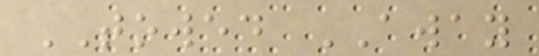TOWED AWAY
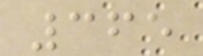365
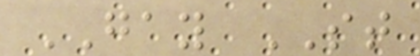GAY ST
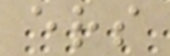ers
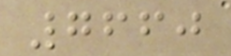7660
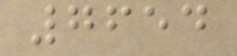7654
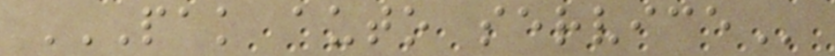PAK AUTO SERVICE
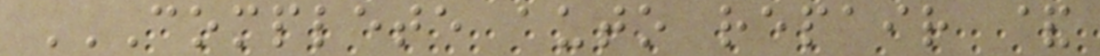COMPLETE AUTO REPAIR &
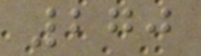270
